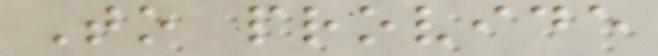To provide
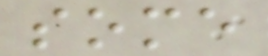some
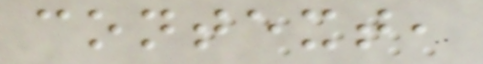context,
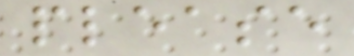please
